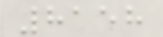8158
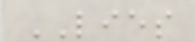LIES
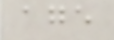age
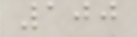100
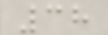38
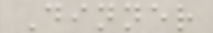Dinner
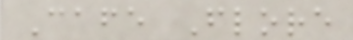Cafe Flore
